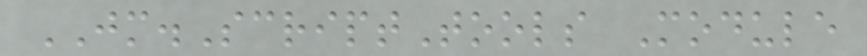JM.ScriptTools Module
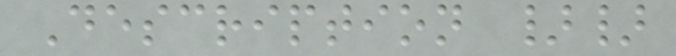Description }}
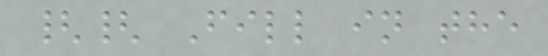{{ Fill in the
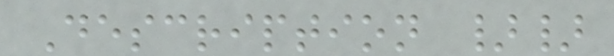Description }}
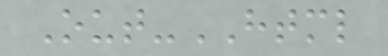Out-HTML
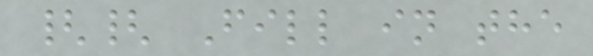{{ Fill in the
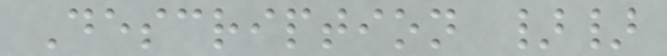Description }}
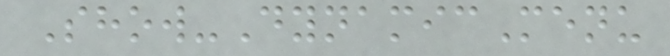Show-DynamicMenu
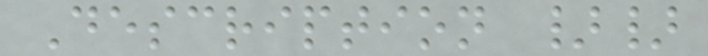Description }}
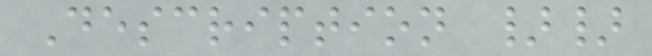Description }}
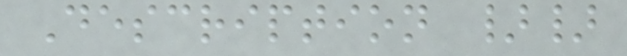Description }}
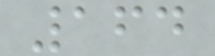164
